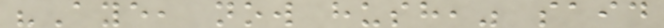"Aye, now hush," said
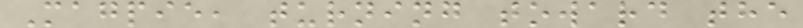Magpie, turning toward the
